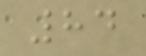84
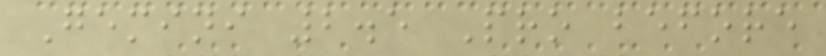Gemini 2.5 Pro before
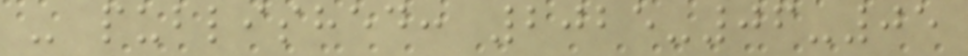- published: 2025-06-05
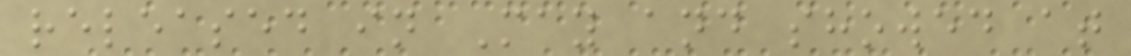released in May and showed at
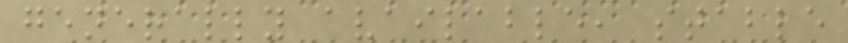generally available, stable
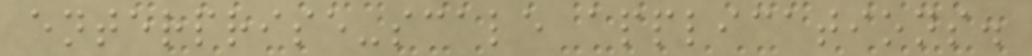enterprise-scale applications.
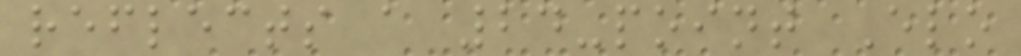reflects a 24-point Elo
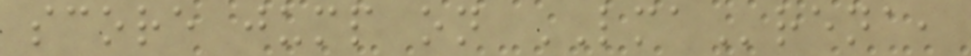score jump on LMArena,
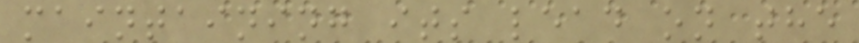maintaining its lead on the
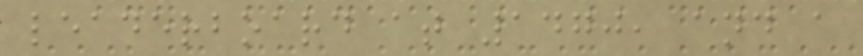leaderboard at 1470, and a
